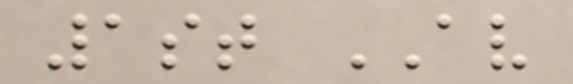1st AV
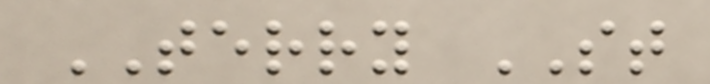TERRY ST
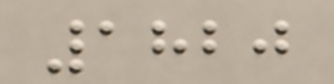1820
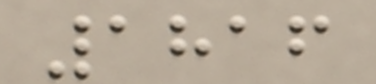1816
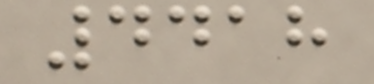4418
